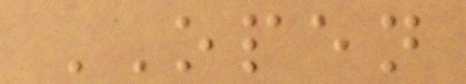OPEN
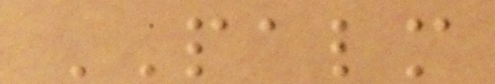PALM
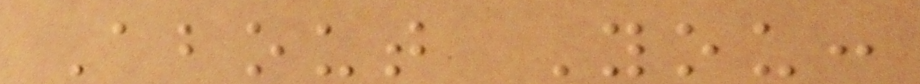About You:
